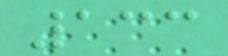133
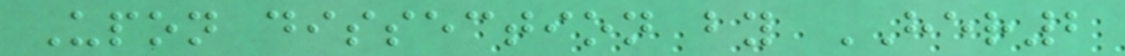Upon dissection by HER2
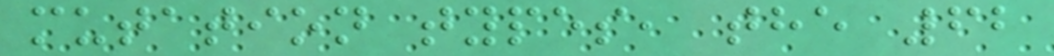mutation types, the 62
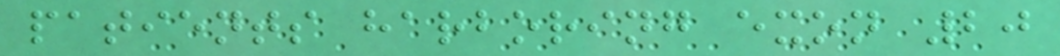patients harboring exon 20
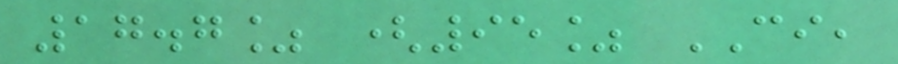17.7% (95% CI,
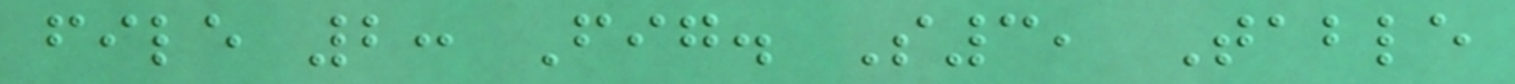file 2: Fig. S3, Table
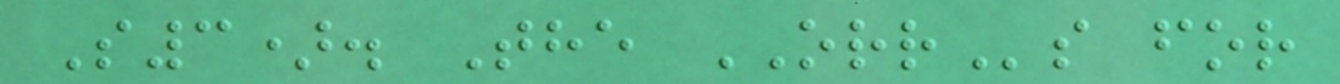S3). The ORRs for
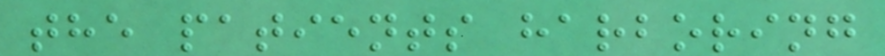the patients harboring
